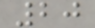20
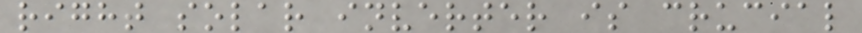right solar inverter is crucial
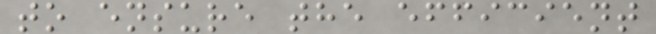to ensure the efficient
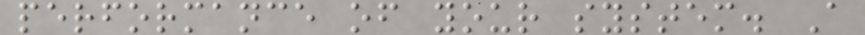performance of your system. A
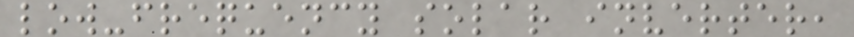low-frequency solar inverter,
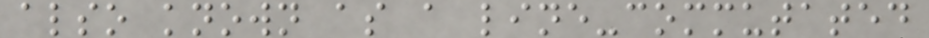also known as a line-commutated
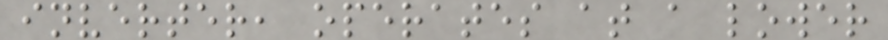inverter, operates at a lower
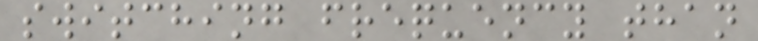switching frequency than
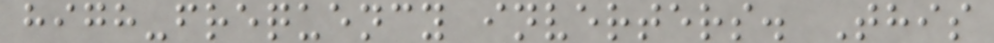high-frequency inverters. This
